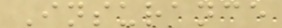Insurance
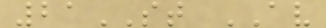21ST AV
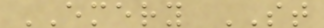EMERY ST
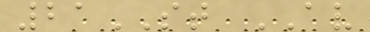21ST AV
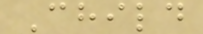Child
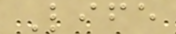Life
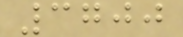3700
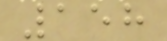158
